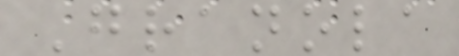Granola
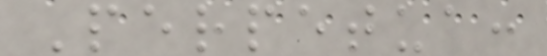Perpetua:
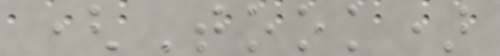(Took)
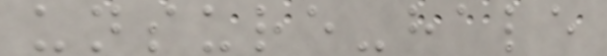unsure-hale
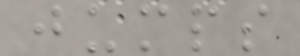jumps
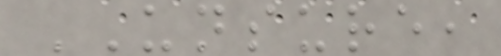UNSURE,
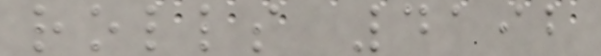rolls 4192
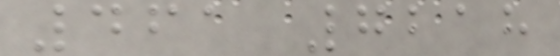461 7218
